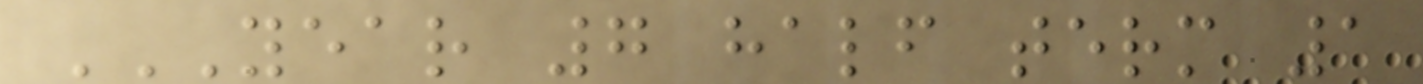YEAR 7 HALF TERM 1
